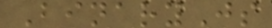BinaryJs
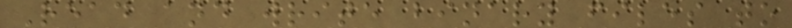Read and write binary files to
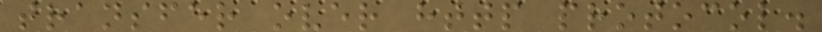transfer over http protocol.
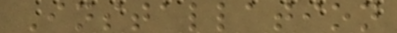Installation
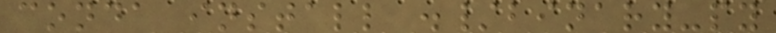conda install ./binary-py
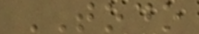TODO
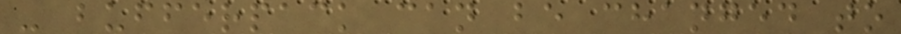- bufferpack can be changed to
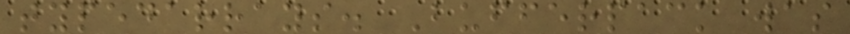typedarrays. Bufferpack was
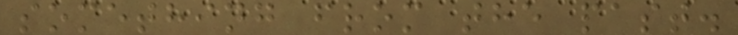something from the past.
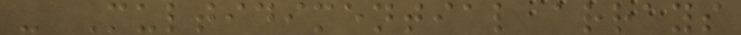- Multidimential arrays
